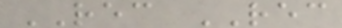REC REC
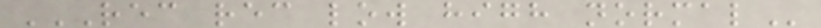REC REC LOW HIGH NORMAL
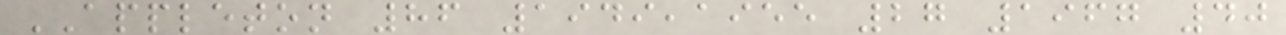APPLETON 86 1949,1955 27 1967 40
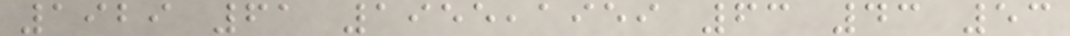1929 61 1955,1959 63 43 53
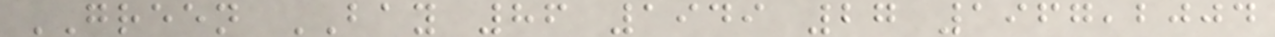GREEN BAY 86 1949 27 1967,2004
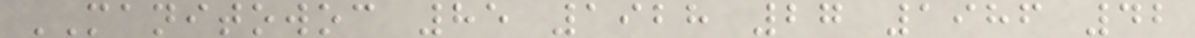MANITOWOC 85 1928 27 1986 42
